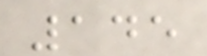145
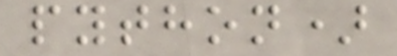python)
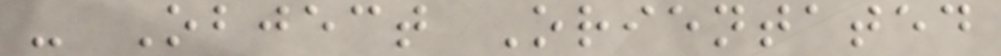- Object Orientated
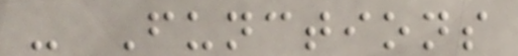- Functions
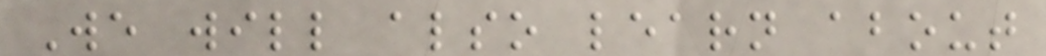We will also learn about
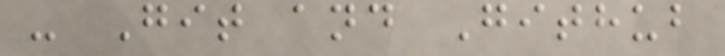- Git and Github
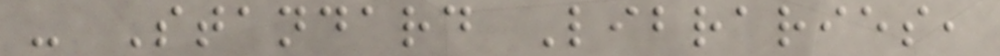- Standard Libraries,
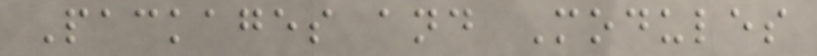Packages and Modules
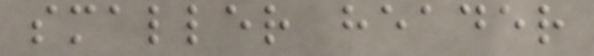smaller header
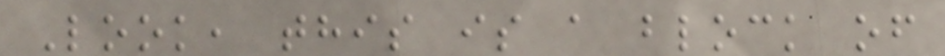Look, this is a block of
